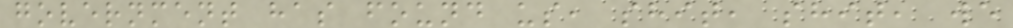government has found us, shit, shit, we
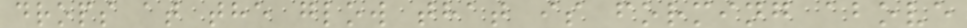drops at the glow that is forming above
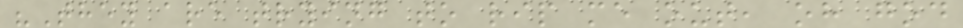"They are trying to rip me out, oh god
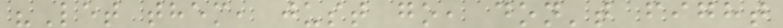"Let them, just go, don't fight
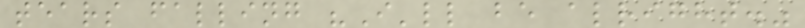tears falling "I'll be alright."
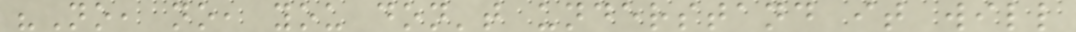"No, no, you don't understand it will
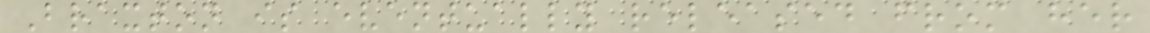Braxton is eventually released from her
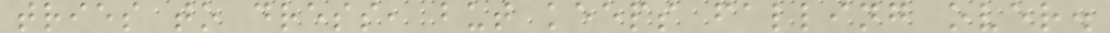tries to dress, but keeps falling over.
